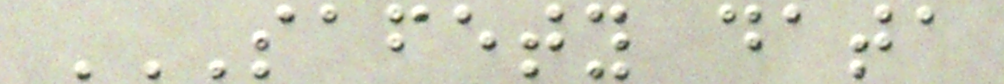SAFETY DATA
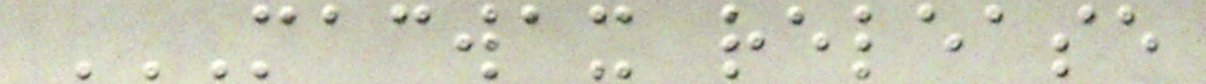MACWAX RELEASE
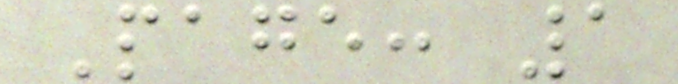Page: 1
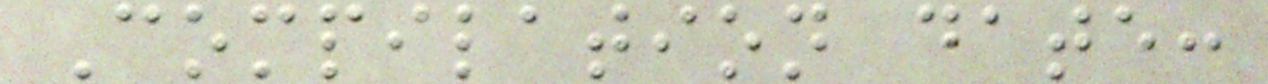Compilation date:
